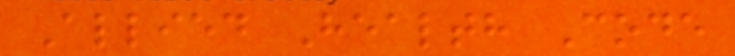Allied Health Code
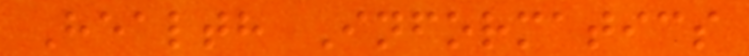Health Informatics
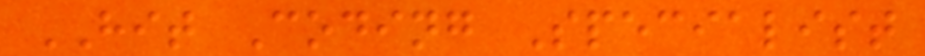HIT Coding Specialist
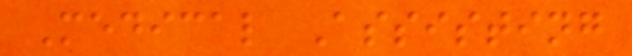Medical Assisting
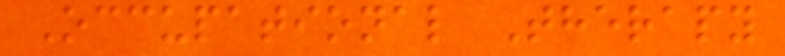Occupational Therapy
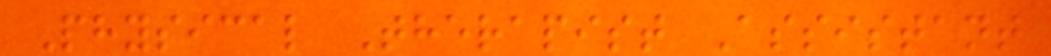Physical Therapist Assistant
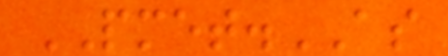PMET.AS
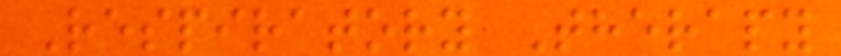Respiratory Therapy
